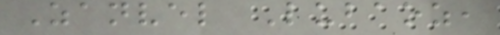Zanvel Lubaoz,
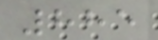885
